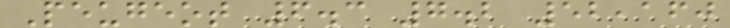Peugeot 6.3 7.2 52,160
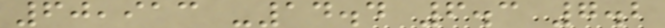60,913 -14.4 6.3 7.2
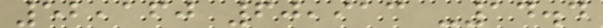52,160 60,913 -14.4
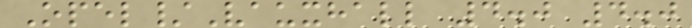Opel/Vauxhall 4.0 4.0
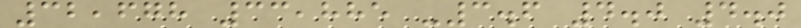32,678 33,885 -3.6 4.0 4.0
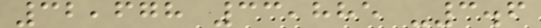32,678 33,885 -3.6
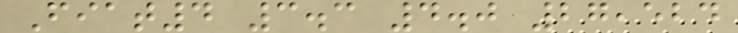Fiat4 3.3 4.0 27,524
